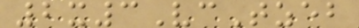2x3VcTzeb
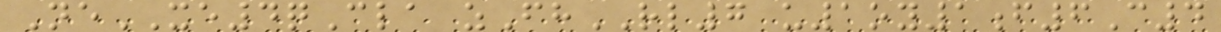NeXE4qCla zFhRL7 u1oy1f6C4
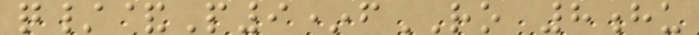q/&P9*fRO 8hu
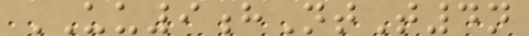UU9hNtT4n
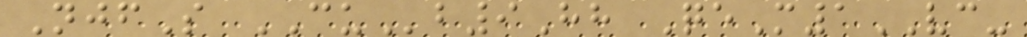NjfS CUb9Hh QeM1VC-
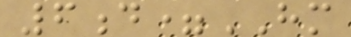6d=HM
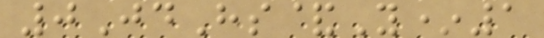0JdHs&Y*1
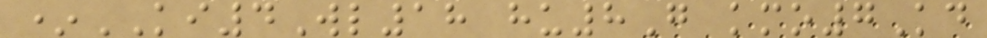*KI4Wl18 hu8G kmo7Kd
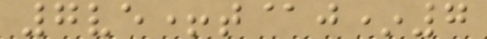7ve+t@j*7
